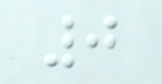0
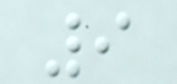9
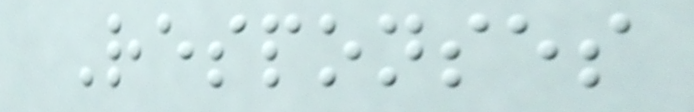Responses
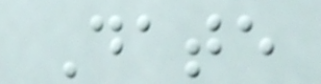Date
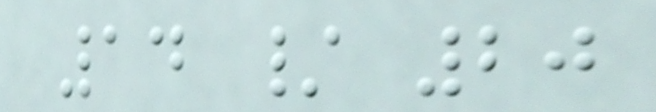14 / 20
